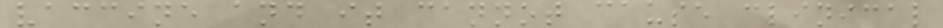vaccine and it cannot cause clinical
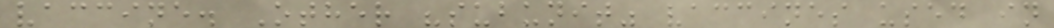vaccine. Other "subunit" vaccines used in
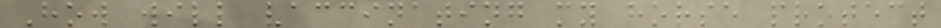How will vaccinating my horse protect
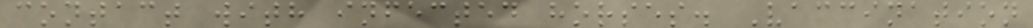contact with infected horses. Vaccination
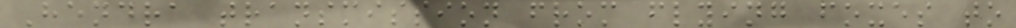Hendra transmission from flying foxes to
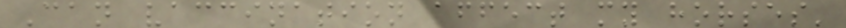Can vaccination affect my horses'
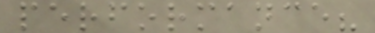performance?
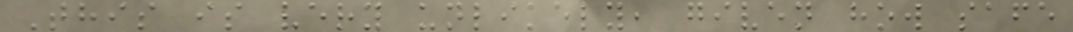This is very unlikely, given how safe
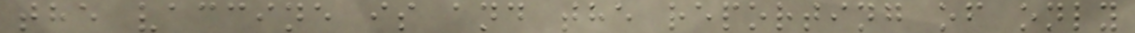the vaccine is and the reporting of only
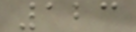123
